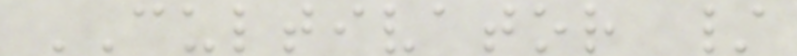CULTIVATOR /
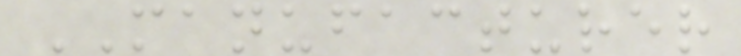MANUFACTURER
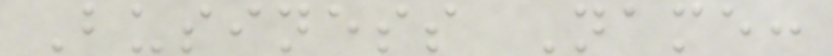Business Name:
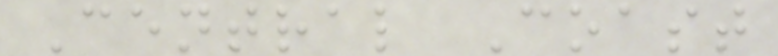Central Coast
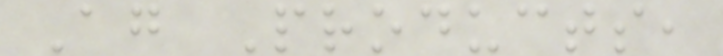Ag Products,
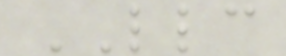LLC
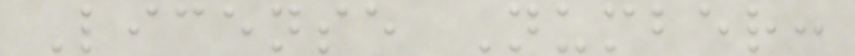License Number:
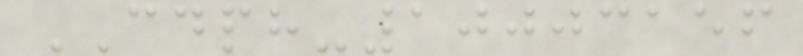CDPH-10003156
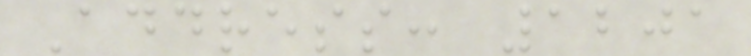Address: 1201
